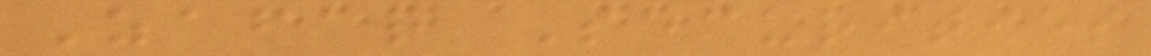Zafar Securities
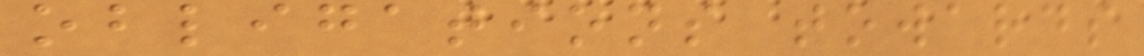obligations towards
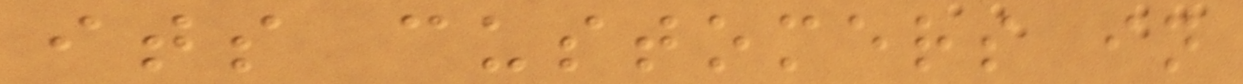its customers in
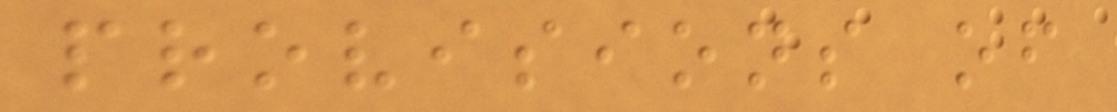provisions of
